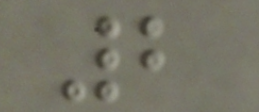2
